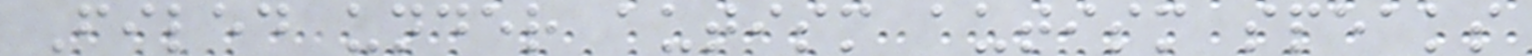Filed under autism autism speaks
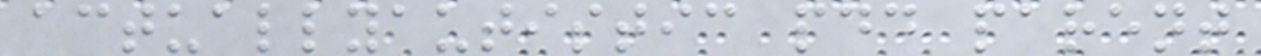actuallyautistic pdd parent
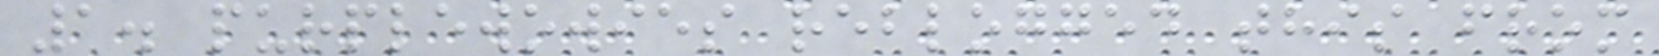1. purplewowies reblogged this from
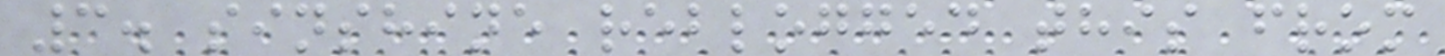3. sinshine reblogged this from
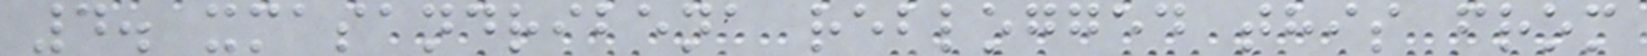4. xmasandribena reblogged this from
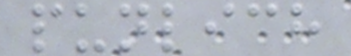punlich
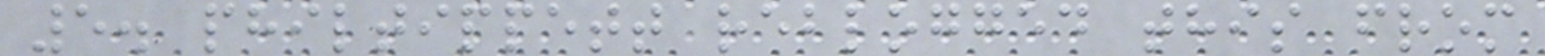5. philtippett reblogged this from
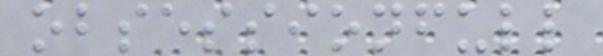obsessionfull
